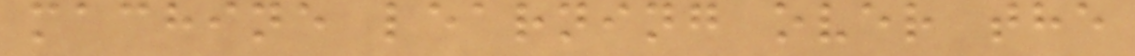machine learning over the
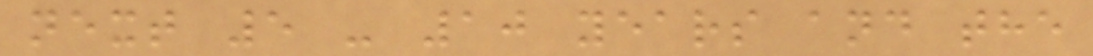next 5 - 10 years and the
